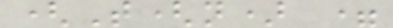(T(n) =
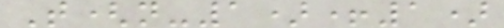T(n-1)+1)
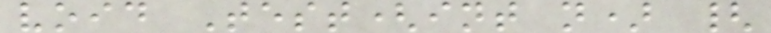void Test(int n) {
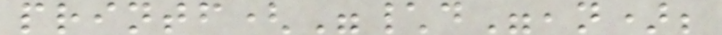printf("\d",n);
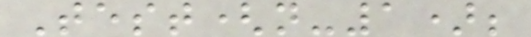Test(n-1);
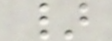}
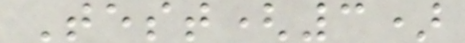Test(3)
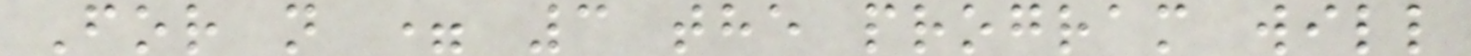For n = 3 the program will
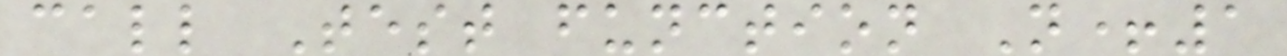call Test function N+1
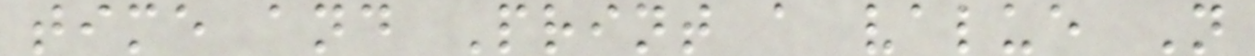time and Print a value N
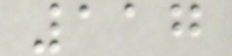117
